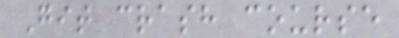Git crash course
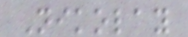Nikolay
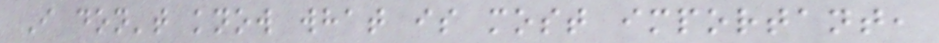I don't know what is most important,
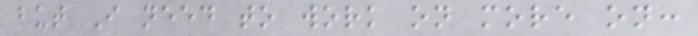but I need to work on more on:
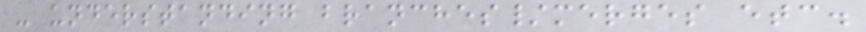- understanding branches/merges etc.
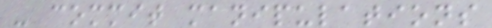- commit manipulations
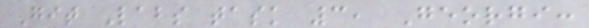Git Labs task 3, Georgi:
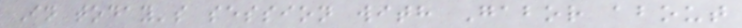In today's session with Gabor about
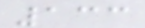133
